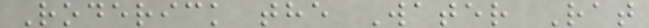Roderick the Water Rat
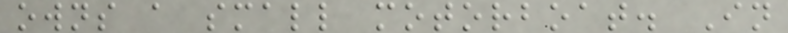owns a small motorboat. In
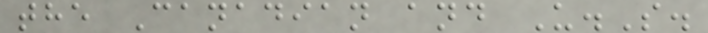the Canadian and U.S.
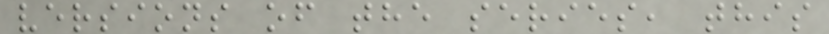versions of the series, this
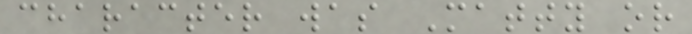character was Matty or
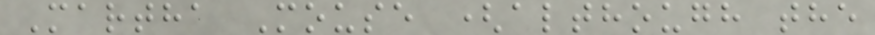Martha Mouse (although the
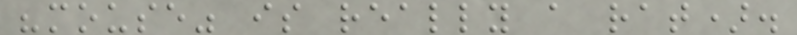"mouse" is really a rat).
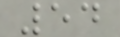54
